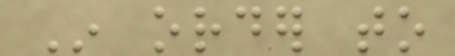In order to
